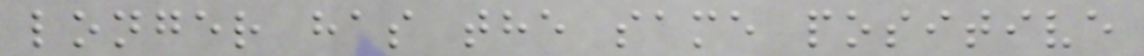longer has the same positive
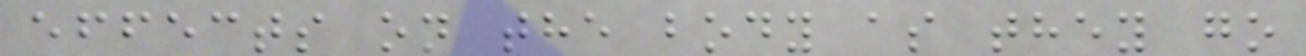effects on the body as they go
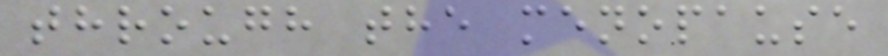through the menopause
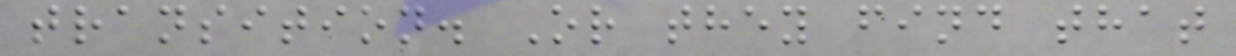transition. Or they find that
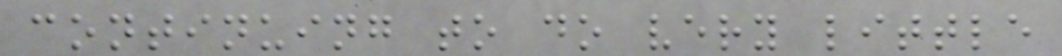continuing to do very little
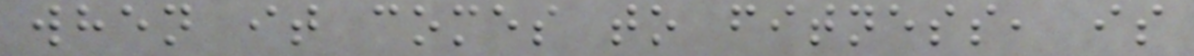when it comes to fitness, is
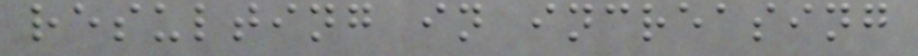resulting in increasing
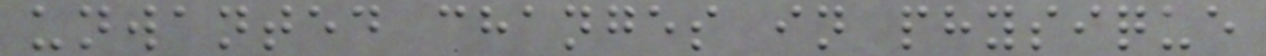unwanted changes in physique
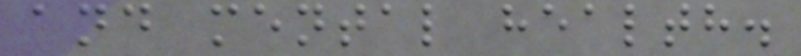and mental health.
